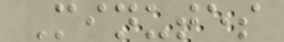Minutes
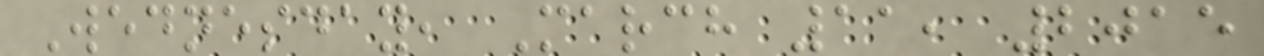Wednesday, March 11, 2015
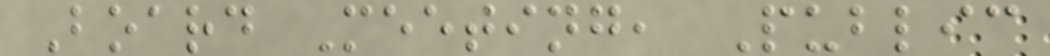Board Meeting, Public
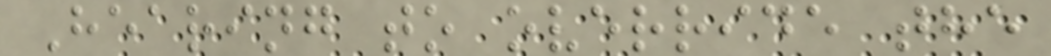Hearing to override the
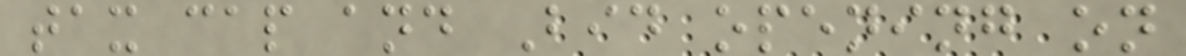tax cap and Bid opening on
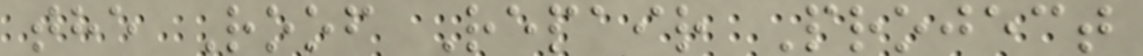the Roof Repair Project
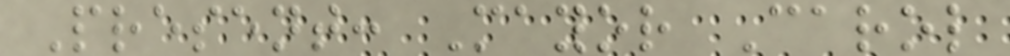Present: Mayor Carol
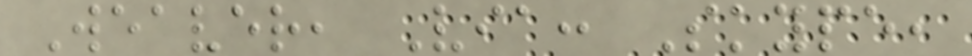Weaver, Via: Skype,
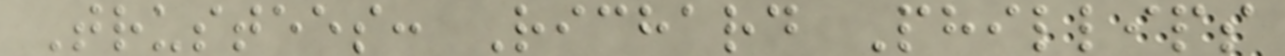Trustees: Richard Phillips
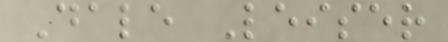Dale Leiser
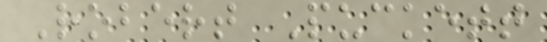Robert Puckett
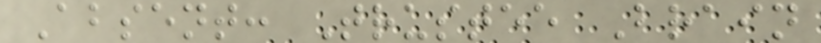Absent: Trustee Brain
